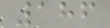186
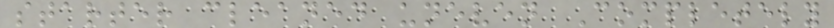starter cleaned uneven Completely
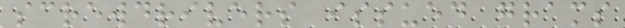screwdrivers issued grams
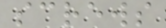screws
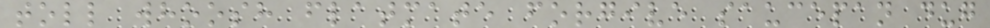toll whoosh flatmate forgive saucepan dug
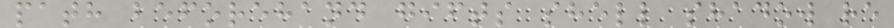path beforehand gifts shell shadow re
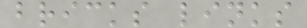bricks links
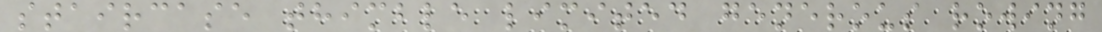staircase thimble limited generous rowing
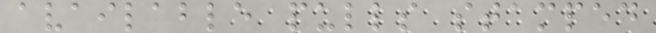available pulls stamped
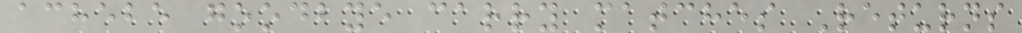achebe goodbye carry matches Returns
